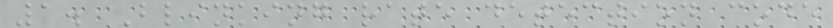1. Blinking rate detection code
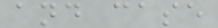and case
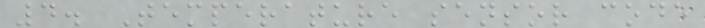4. Temperature sensor code
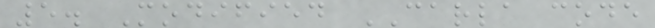5. Modified CARLA code
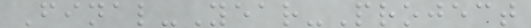Final-Year-Project
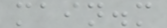main.m
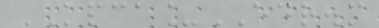KPCA_EDR.m
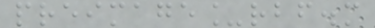preimage_rbf.m
